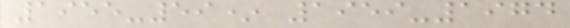1955-59* 1959-1974
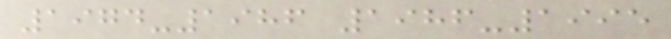1974-1986 1986-1995
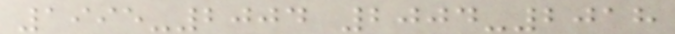1995-2004 2004-2018
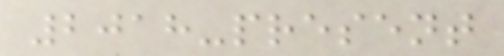2018-present
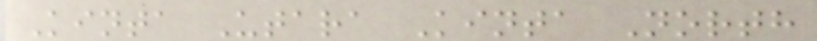Kinta Utara Kinta North
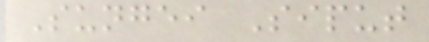Sungei Siput
